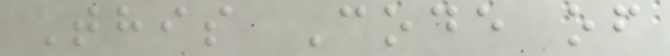This Code of
